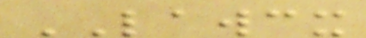LAWCX
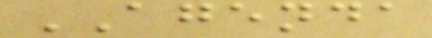AGENDA
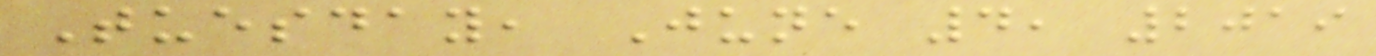Tuesday, June 4, 2019
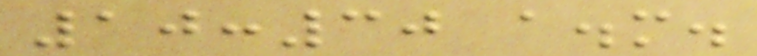10:30 a.m.
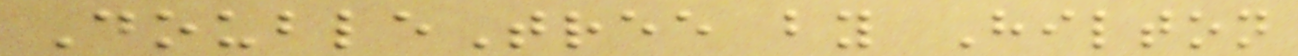DoubleTree by Hilton
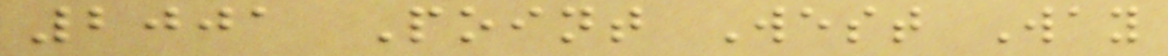2001 Point West Way
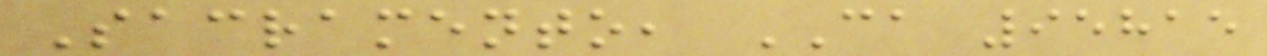Sacramento, CA 95815
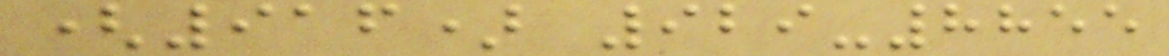(916) 929-8855
